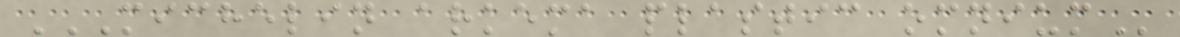MICHELIN ARKEMA PLASTIC OMNIUM
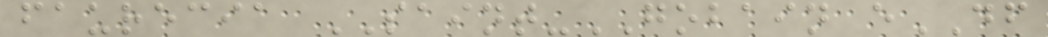faurecia SAINT-GOBAIN eDF
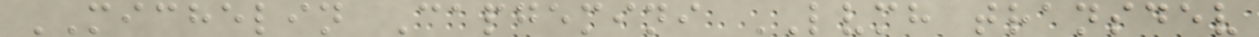MICHELIN Capgemini LVMH transdev
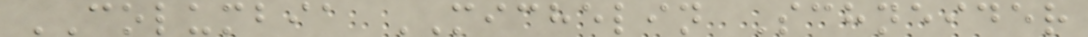COLUMBIA MICHELIN Schneider
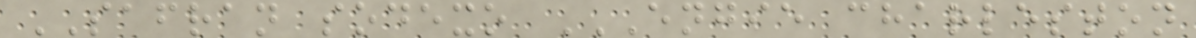SAFRAN sodexo ENGIE CHARLESTON
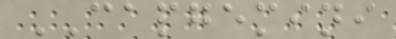CAPGEMINI
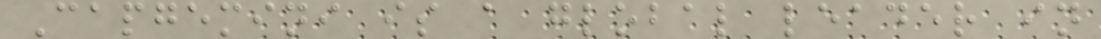Capgemini is a global leader in
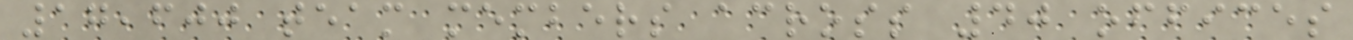17,600 team members across 40 offices
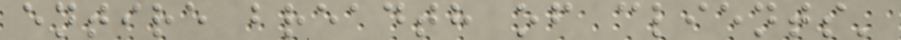entire breadth of clients'
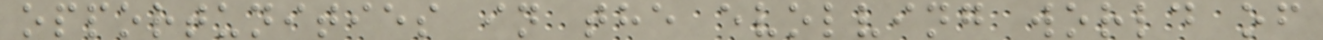opportunities in the evolving world of
